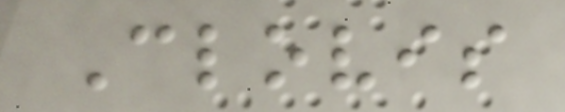Clovis
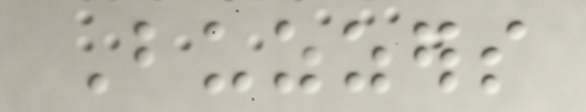Buzzers
